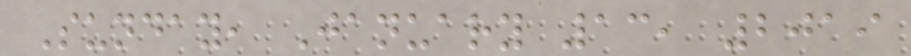Sunday, January 13, 2019
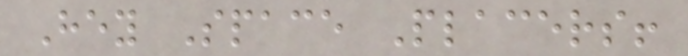Hey Space Placers!
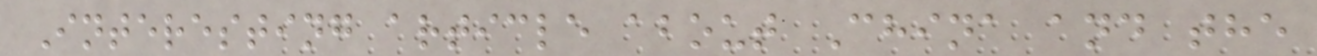Interesting article about China and the
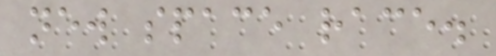new space race.
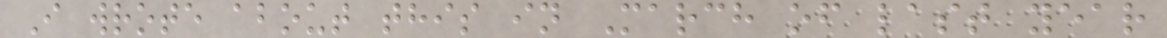I wrote about this in March of last year
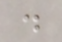.
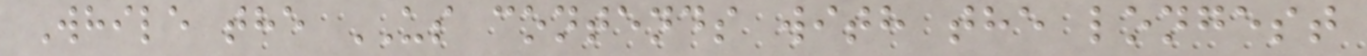While the US contends with the longest
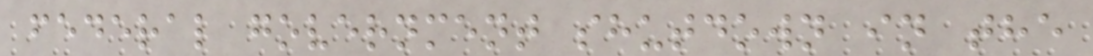federal government shutdown in the
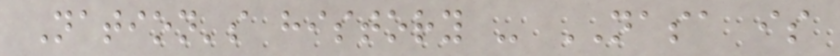Nation's history - NASA is
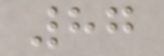87
